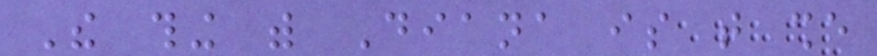The thing with Diana is that she
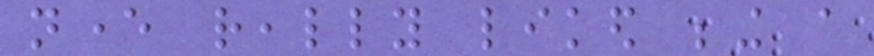never really liked being a
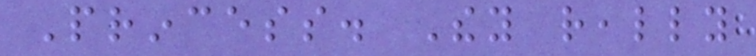Princess. They really
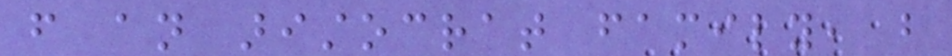from an aristocrat family, but
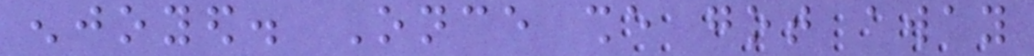enjoyed. Once she got away
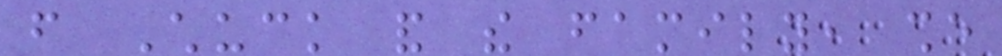from Chuck and the family, she
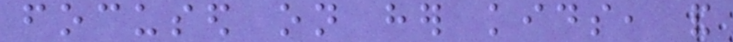focused on her kids, and
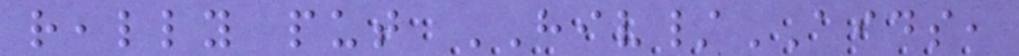really put HIV/AIDS,
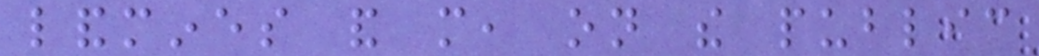landmines and more, on the public
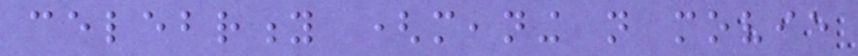celebrity (meaning not movie
